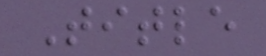Title
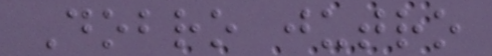Dobro jutro
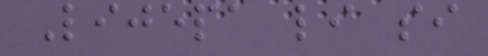Lijepa li si
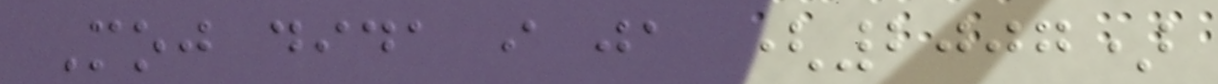Moj dida i ja (2007)
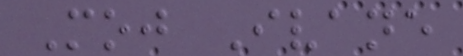Moj Ivane
